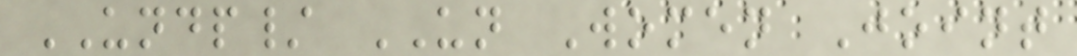UNDP/ UN Women Joint
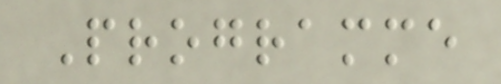Programme
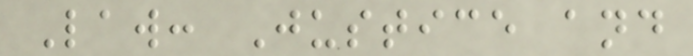Law: Justice and
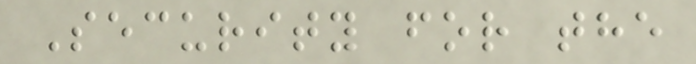Security for the
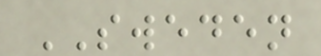SWEDEN
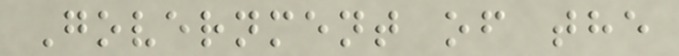Government of the
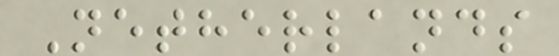Netherlands
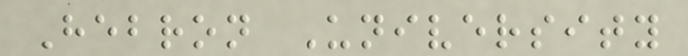Hebron University
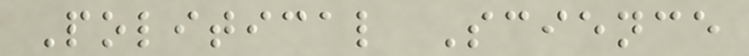Political Science
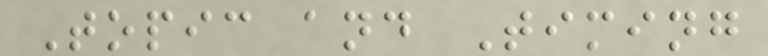Topic and Timing
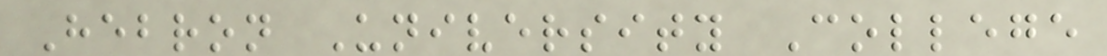Hebron University College
